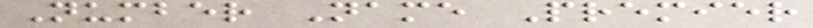Number Name Premier
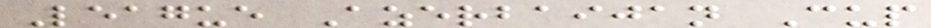League Azerbaijan Cup
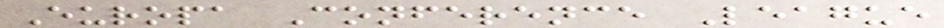Europa Conference League
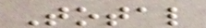Total
